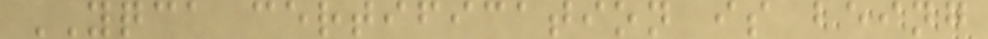YQCA certification is being
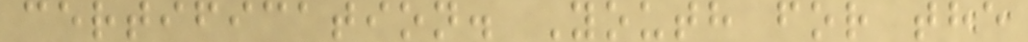certification. Youth for the
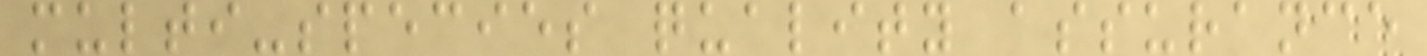multi-species quality assurance
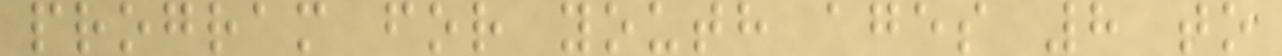program for youth ages 8 to
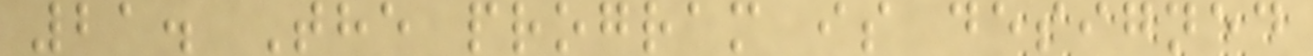21. The program is designed
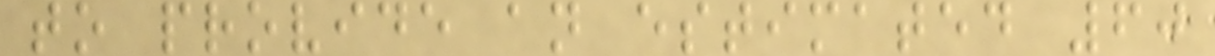to provide an estimated 60
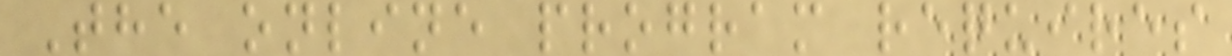The online program requires
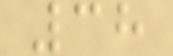38
